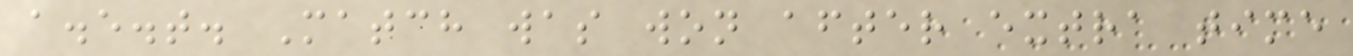a.e.t. Match was won after extra time
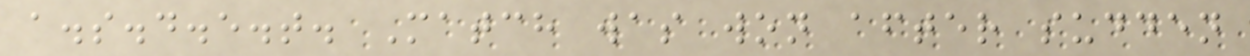a.s.d.e.t. Match was won after sudden
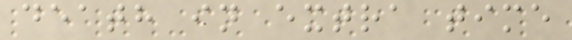death in extra time
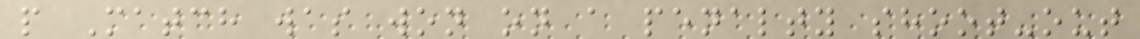p Match was won on a penalty shoot-out
